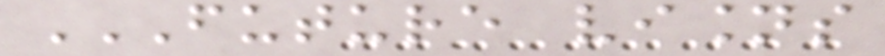FUTURE VISIONS
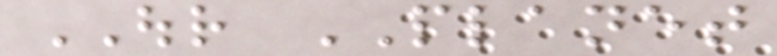OUR PLANET
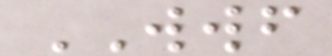WWF
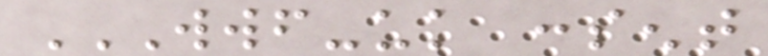WWF-UK CONSENT
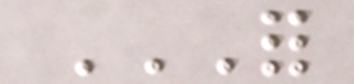FOR
